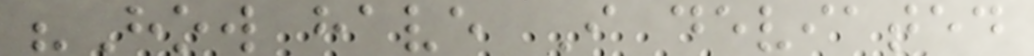"How have I deviated
